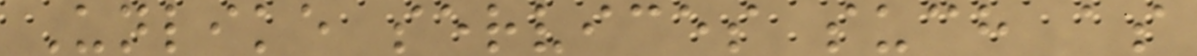Unlike services such as
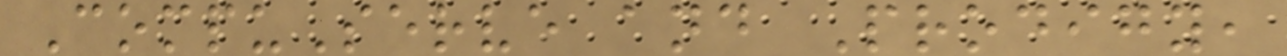CompuServe and Prodigy,
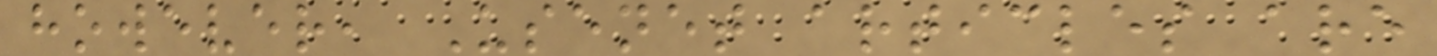however, Usenet articles are
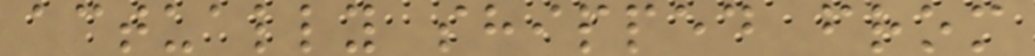actually shipped from
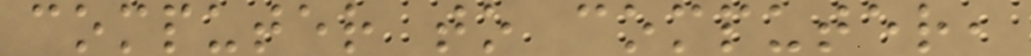computer to computer,
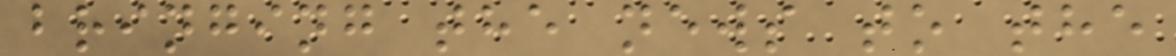bringing the news to the
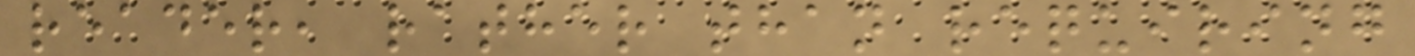reader, rather than requiring
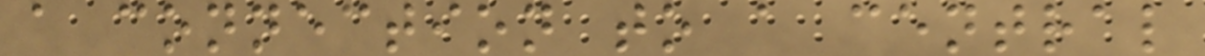a connection to a central
